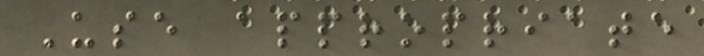Use appropriate
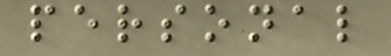personal
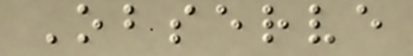Observe
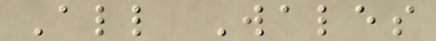All Wales
